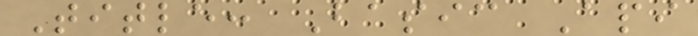Title: Basic Api
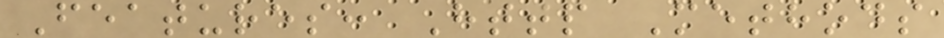Features: Http Methods
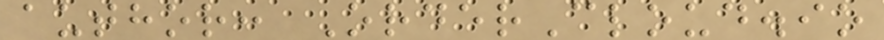author: OrderCloud.io
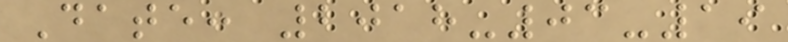Date: 2018-03-19
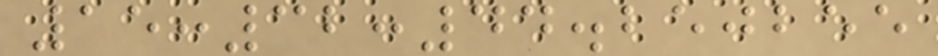15:32:44.250255
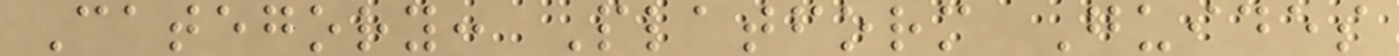Category: Platform Guides
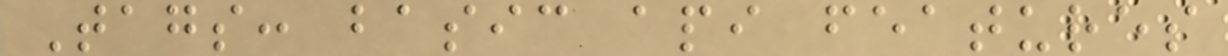Tags: basic api features
